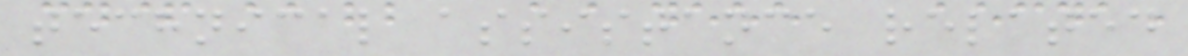technical assistance related
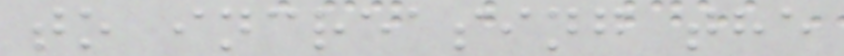to increasing the
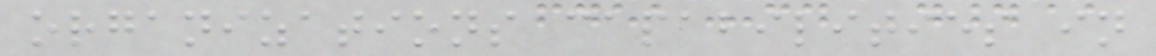organizations capabilities in
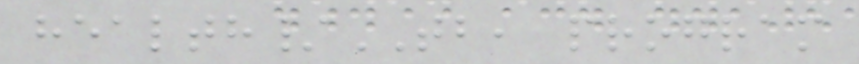health/TB, program
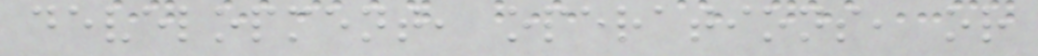development, operations, or
